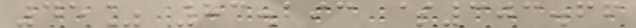45% 83.293 $303.66
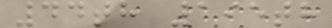44th 195th
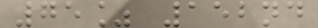75% 152nd
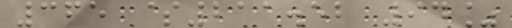365 $211.52 94%
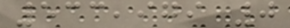533,979 0
